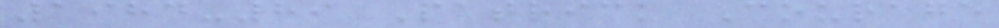1984-89 Patrick Courage
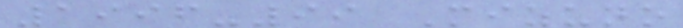1996-99 Mizuno
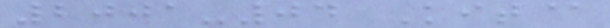2001-04 Kit@
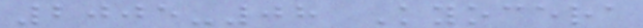2005-08 Kyocera
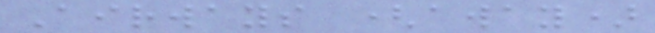Airways (away)
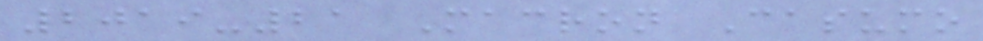2019-21 Macron Casumo
